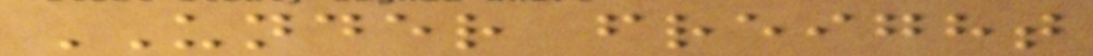UNDER freight
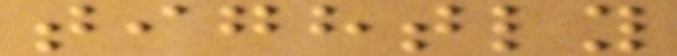tightly
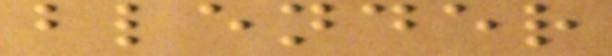blender
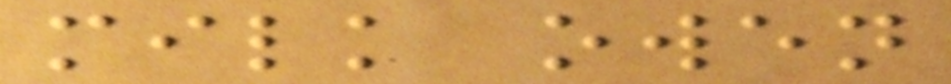milk owen
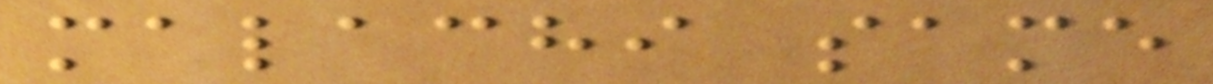malachi same
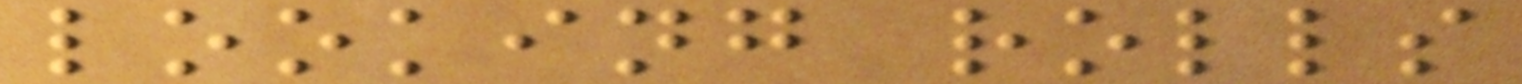looking rolls
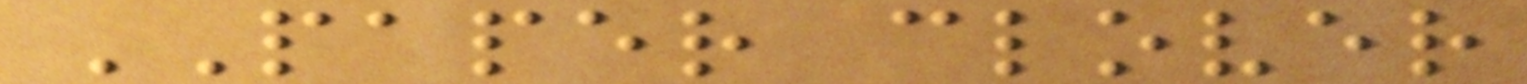PAPER clover
